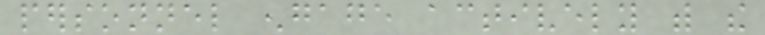personnel engage actively with the
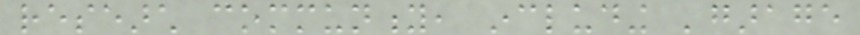research community, including 'garage
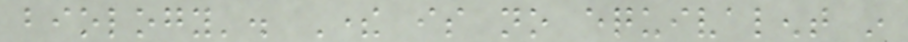biology'. There is no equivalent in
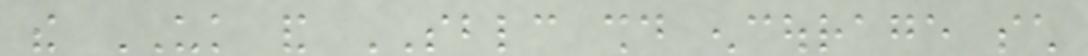the UK and SBLC should encourage such
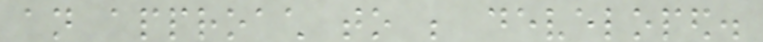an approach to be developed.
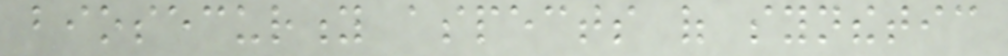biosecurity aspects of synthetic
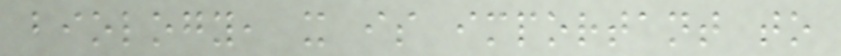biology, it is important to
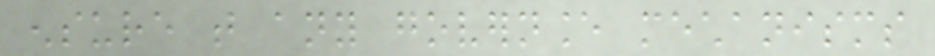ensure that any governance mechanisms
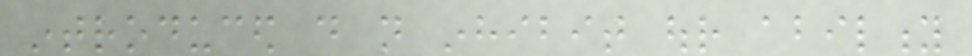introduced do not inhibit our ability
